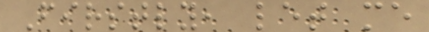Firstly, let me
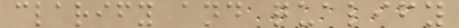clarify and qualify
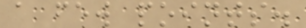a few points.
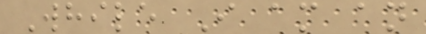While I am an
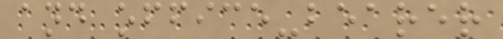and office-bearer
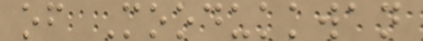of Moodukkwan
